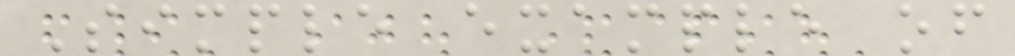Simple example of
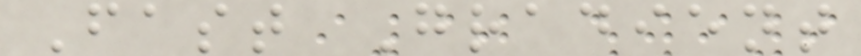Fast Gradient
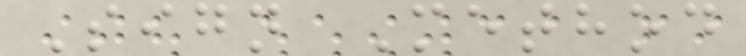Sign Method
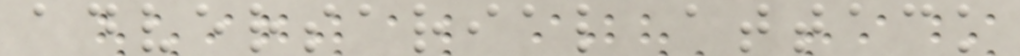adversarial attack
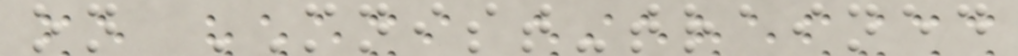on MNIST-trained
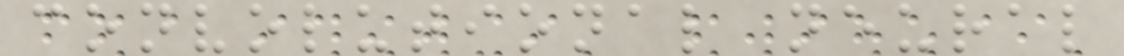convolutional neural
